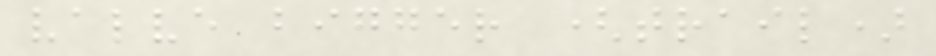valve bigger (trail)
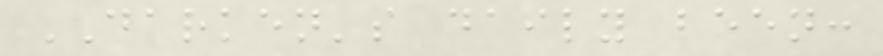DARKEN's daily been:
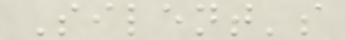Silent's
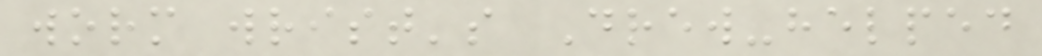worm wrist's Drew-helped
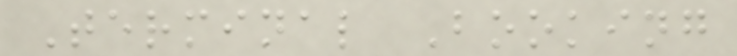Terminal Booking
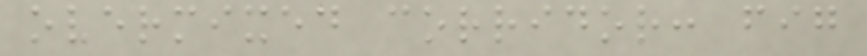overmixed corridor: fig
